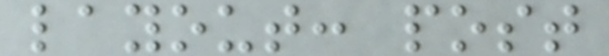layout: post
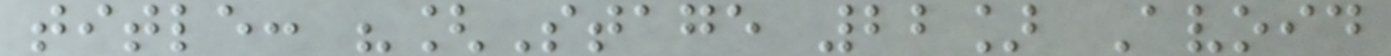title: "[Stage 22] Avoid
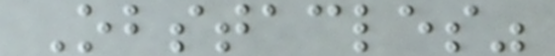Obstacles"
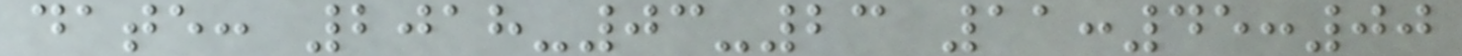date: 2018-03-23 11:45:00
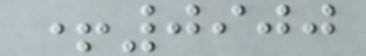+0900
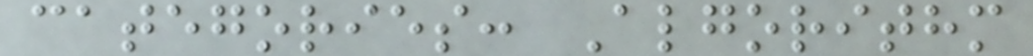categories: Algorithm
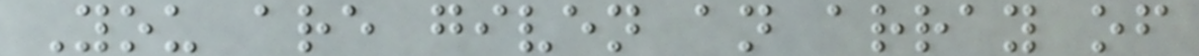You are given an array of
